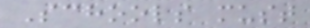Schools must
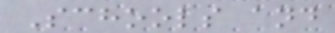Schools and
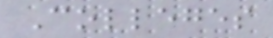Colleges
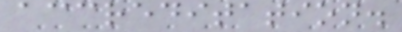accreditation.
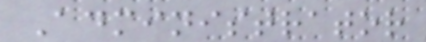Administrator
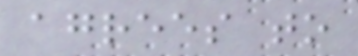agrees to
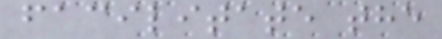facilitate the
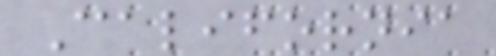California
